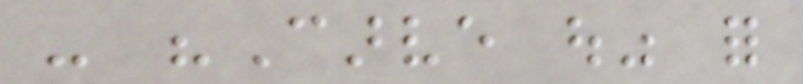- "Carve out" for
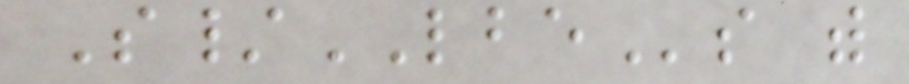S/LBEs with
